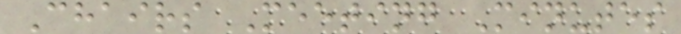Chairs Meeting Minutes
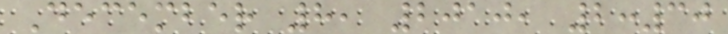December 8, 2010, 2:30
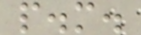p.m.
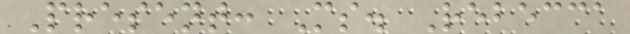Present: Ms. Rebecca
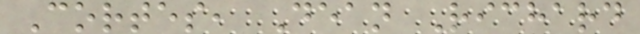Cortes, Dean Richard
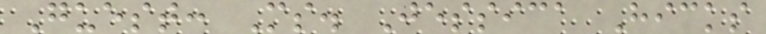Guest: Ms. Jessica Hicks
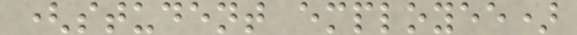(student employee)
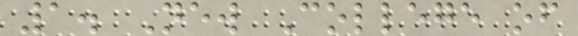1. New College of
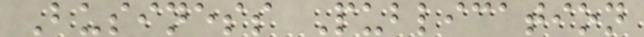Business Publication
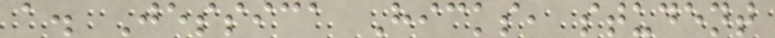a. Jessica Hicks, student
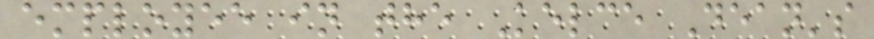employee in the Kelce Dean's
